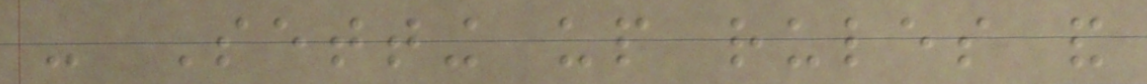- Setting up rules and
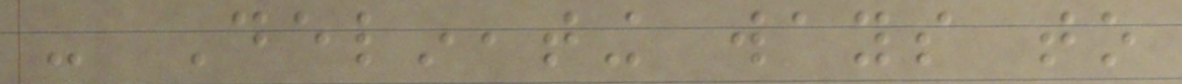- Delineating ways to
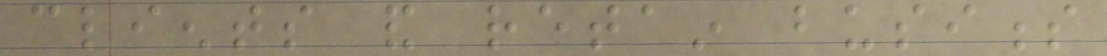clients and retain business
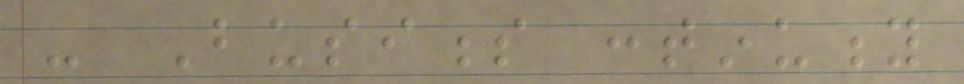- Business continuity
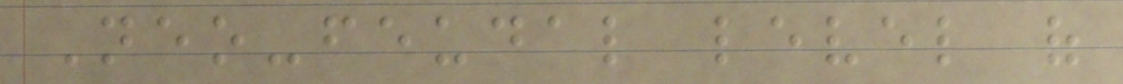Neo-feudal level of
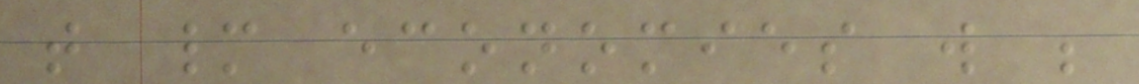that many economies will be
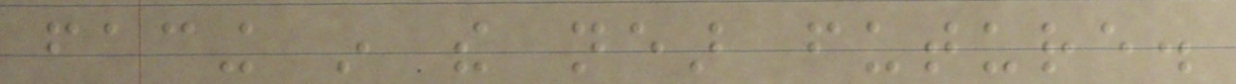facing in the near future.
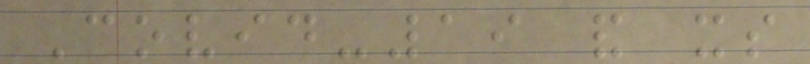Covid-19 and its
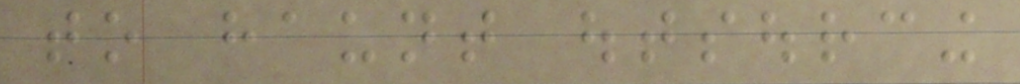to haunt outsourcing
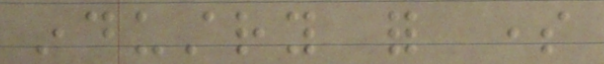industry for some
